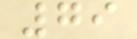79
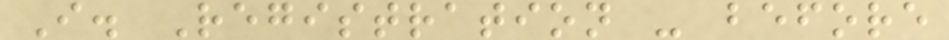I. Registration - before
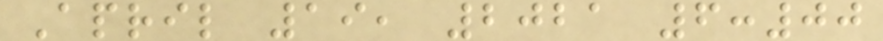April 19, 2021 6:00
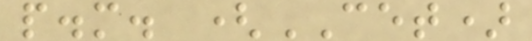p.m. (CET)
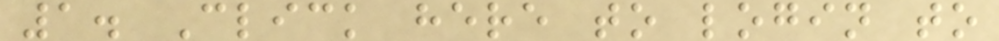1. Click here to login to
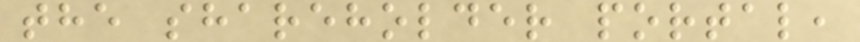the shareholder portal,
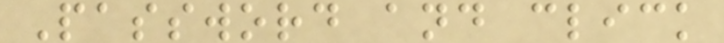Password and click
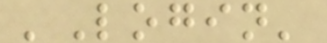'Login'
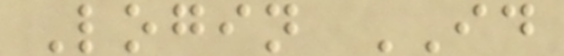Login ID
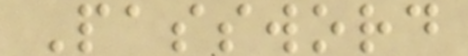Password
